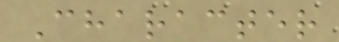Character
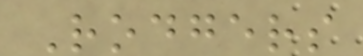Rodgers
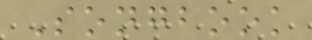Songbook
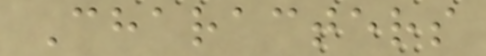Characters
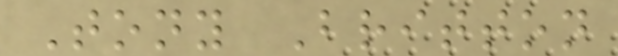Tony Britton
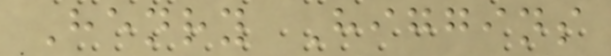Henry Higgins
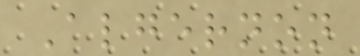Algernon
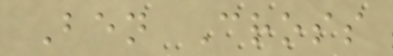Ben Cross
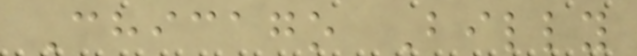Chicago Billy
